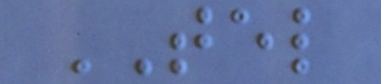TEL
